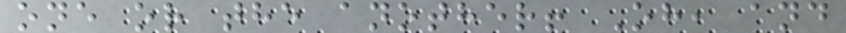one or the another! Oh, and
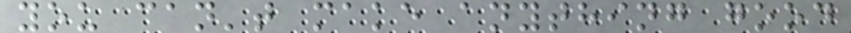you can't make anything good
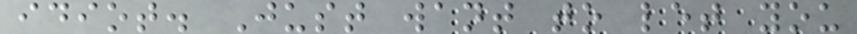idiot. Just want to let you
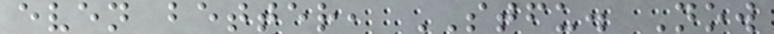even better, STFU. Now
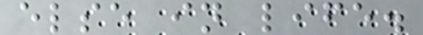else in life.
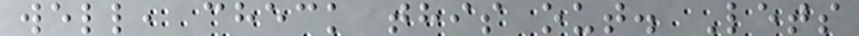well, check this out. Lets
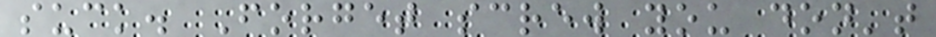suck. Forget screw you don't
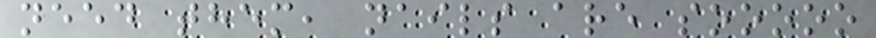need them, nails are sooooo
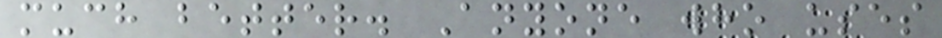much better. Anyone who uses
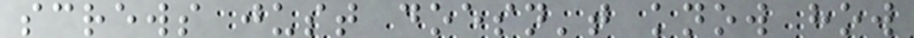screws just doesn't know how
